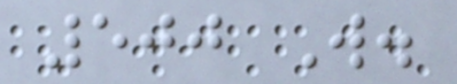500 W.
